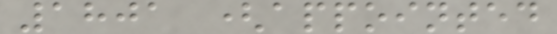1801 (appointed
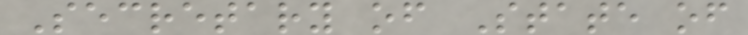Secretary of State of
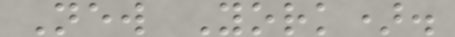New York).
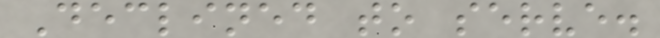Declined to serve.
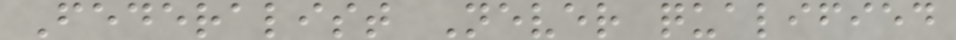Federalist Never qualified
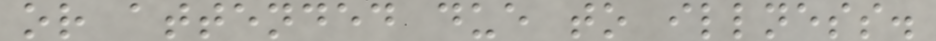or attended due to illness.
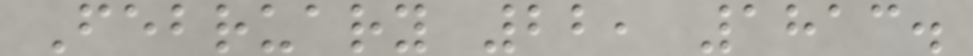February 22, 1813.
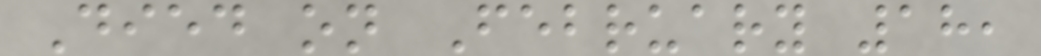Died on February 18,
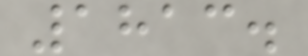1813.
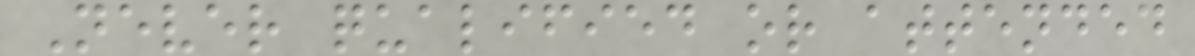Never qualified or attended
